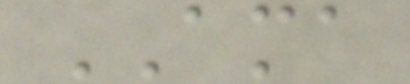AMA
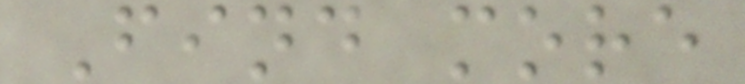Find more
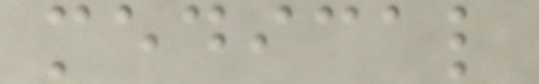medical
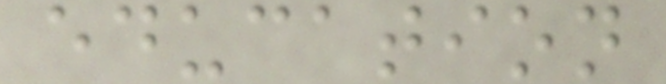education
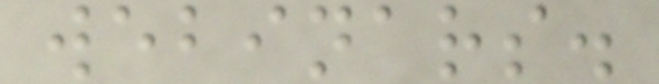webinars.
